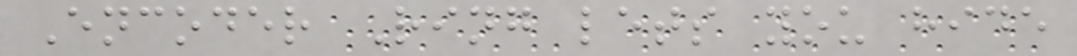Encoder Ring lets you hide
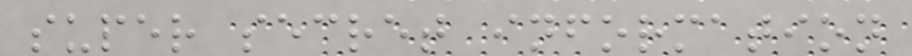super secret information
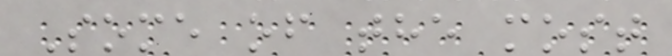Some of the most
